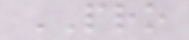PRO
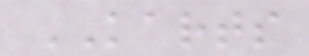KARTS
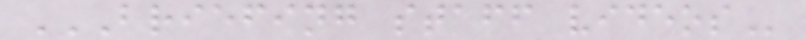BRIEFING STAFF VIDEOS
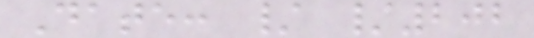Date: / /202
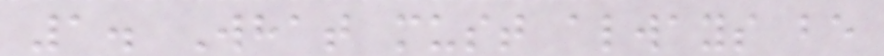1. What must always be
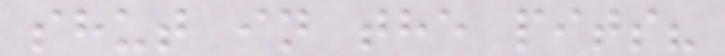shut in the pits?
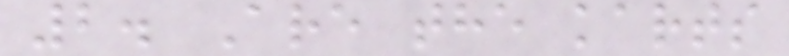2. Are the karts
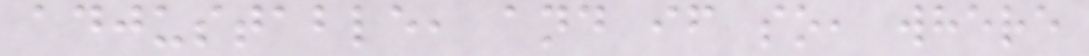adjustable, and if so, where
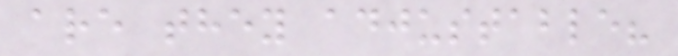are they adjustable?
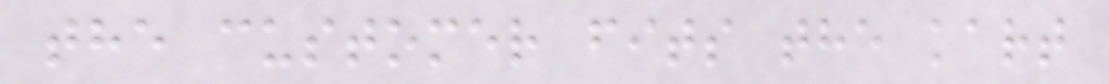the customer fits the kart
